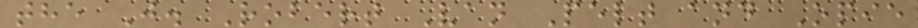the J. Robert Van Pelt and Opie
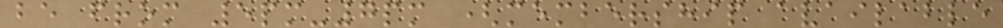be from 5pm-7pm (membership available
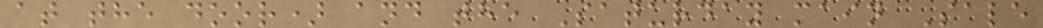at the door) and the Saturday main Sale
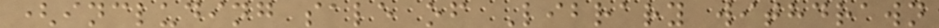(including sale of Library withdrawn
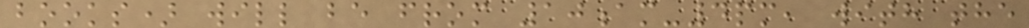books) will be from 10am-4pm, with the
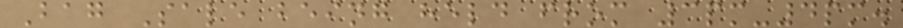Bag Sale being held from 3pm-4pm.
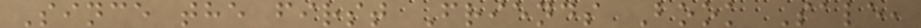Since the first Friends Book Sale,
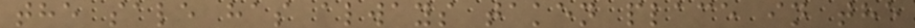the sale has always taken place in the
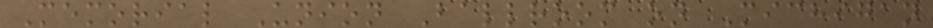Memorial Union Ballroom on Michigan
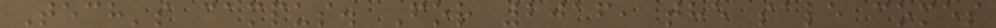Tech's campus. For 2016, the sale comes
